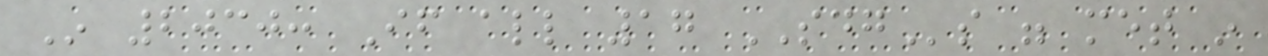In 2030: If all 17 SDGs were met in
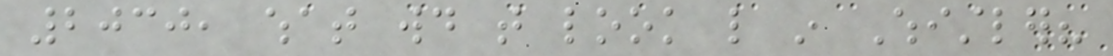2030, what would that look like in Whistler?
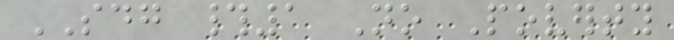SDG #1 No Poverty
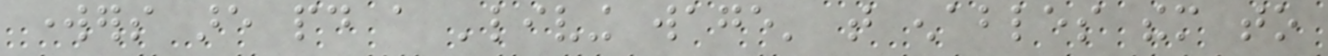workers are paid a 'living wage' that enables them to
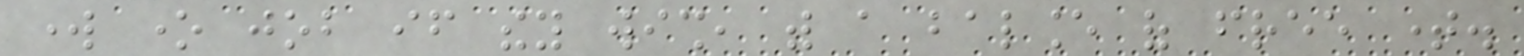work one job if they wish, with a balance of free time.
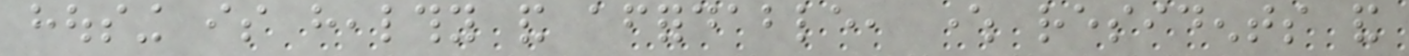housing is healthy and affordable, where residents and
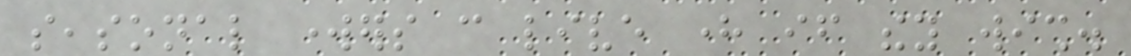seasonal workers can live here if they wish.
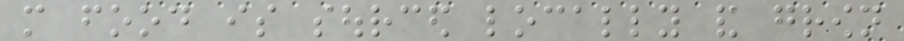more food is sourced locally and grown
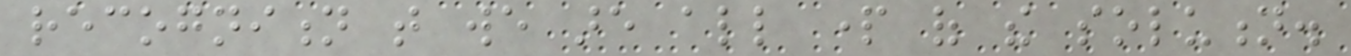recognition that we are all part of the solution.
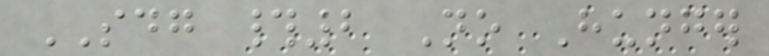SDG #2 No Hunger
